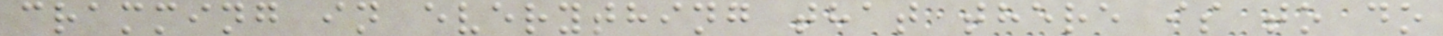cramming in everything that there is to do
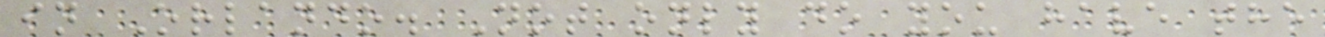in Orlando. Not only do you have the
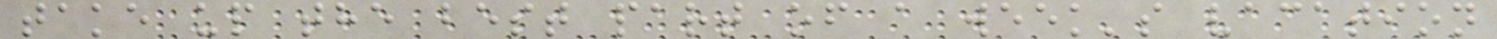take up the best part of a week's vacation
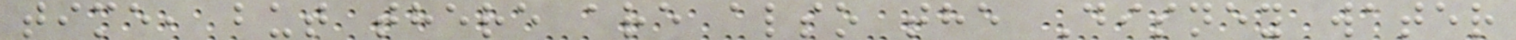time, but there are also the Disney water
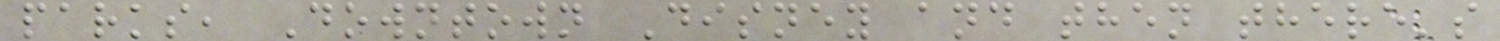parks, Downtown Disney and then there's
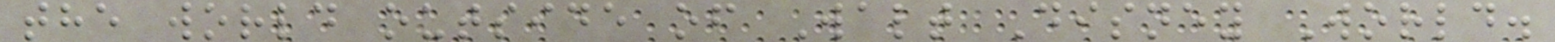the world outside of Walt Disney World.
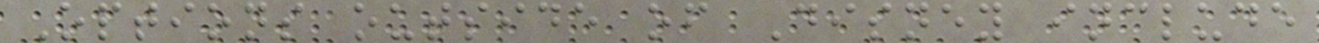Options outside of Disney include
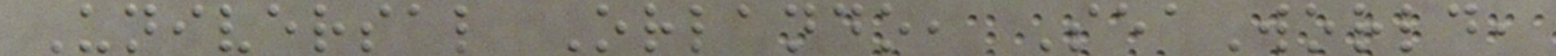Universal Orlando, SeaWorld,
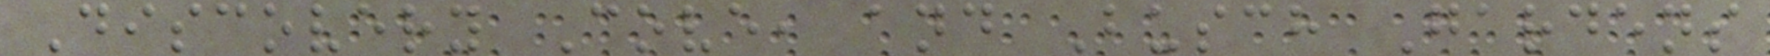Discovery Cove, and Busch Gardens
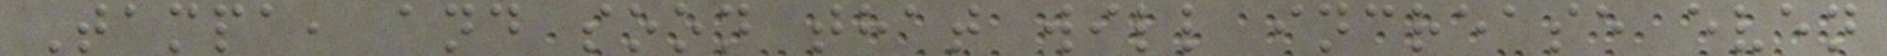Tampa, and soon that will increase even
